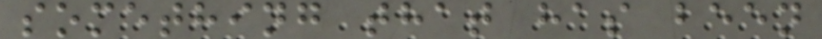something that has been
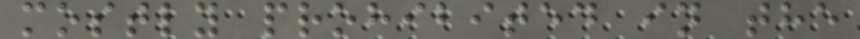mostly prohibited in the
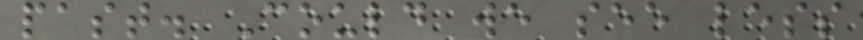past. Could we see less
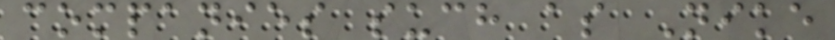companies such as Nike
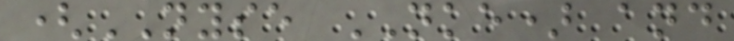(NYSE NKE) and
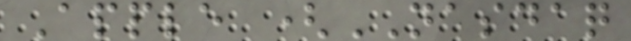Apple (NASDAQ
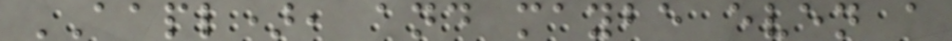AAPL), and maybe even a
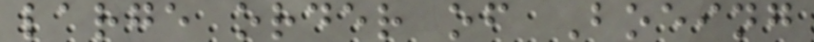large order of Boeing
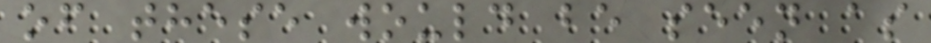of these would be seen as
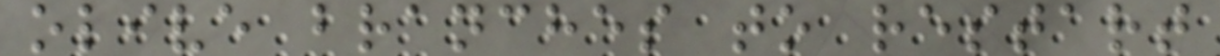olive branches to restart
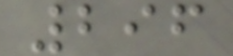296
